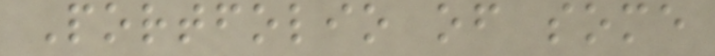Portfolio of some
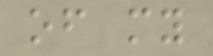of my
